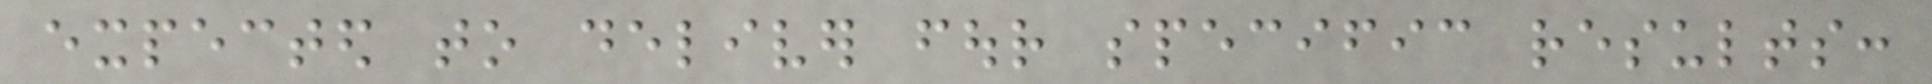expected to deliver four specific results:
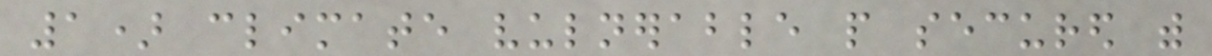1) climate vulnerable people secured with
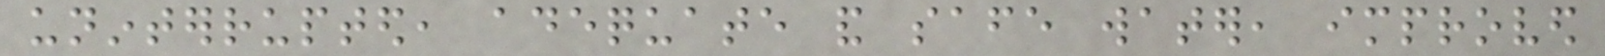uninterrupted, adequate and safe water, improved
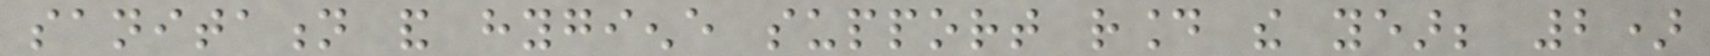sanitation and hygiene support round the year; 2)
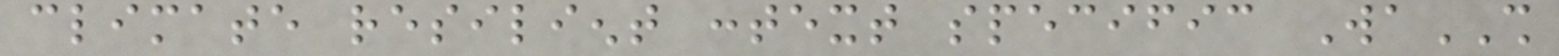climate resilient context specific WaSH
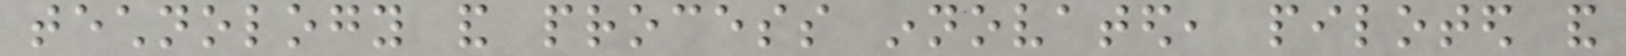technology and process innovated, piloted and
